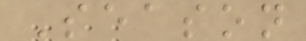Season
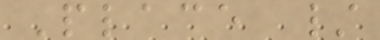Place /
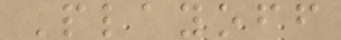Playoff
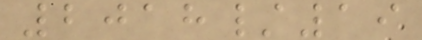2018/19
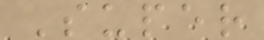Super
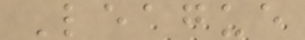League
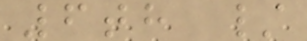6th /
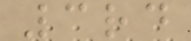3rd
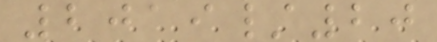2019/20
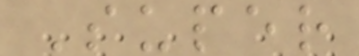Super
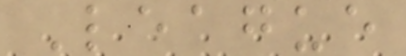League
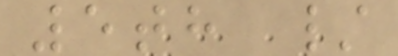5th /
